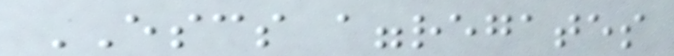ESCS aggregates
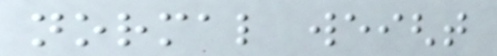normal weight
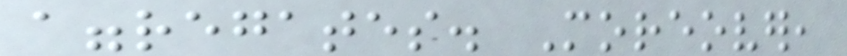aggregates. Moreover,
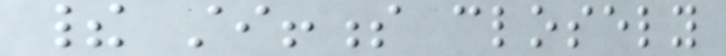their stiffness closely
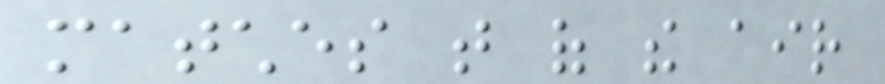matches that of the air
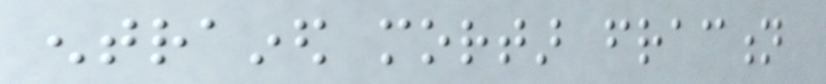entrained mortar fraction
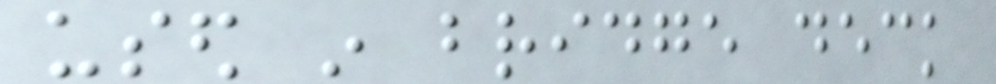used in bridge deck
